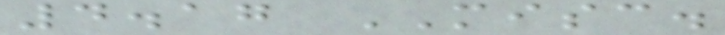4.17 MISC.
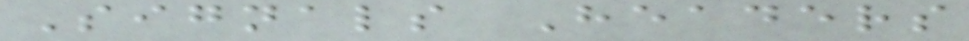Signals Headers
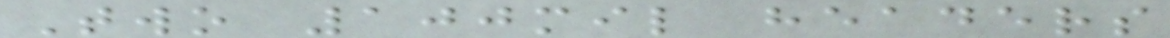Two 100mil headers
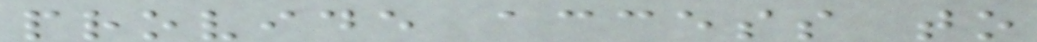provide access to
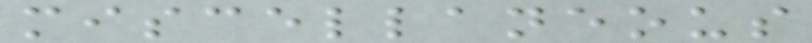miscellaneous
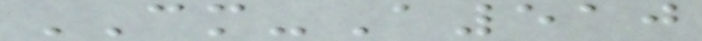CM-A510
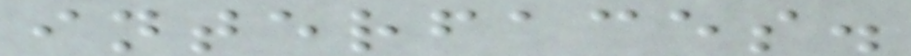interfaces.
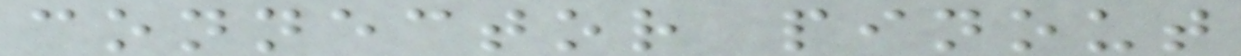connector pinout
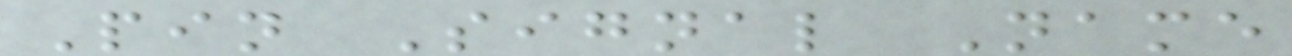Pin Signal Name
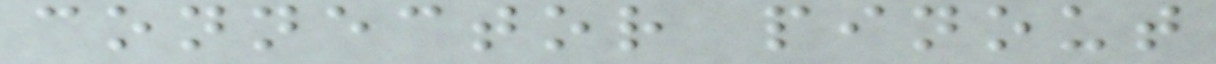connector pinout
